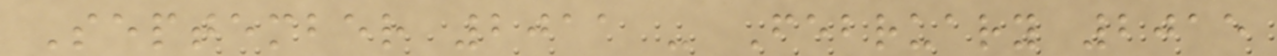September 2011 - February 2015
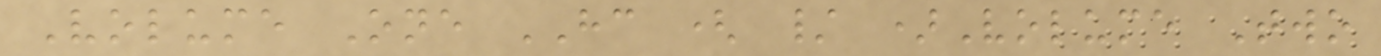Volume One HC ( / )Volume Two
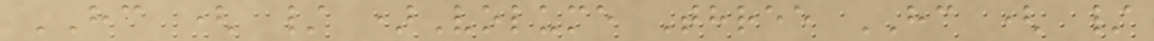HC ( / )Volume Three HC ( /
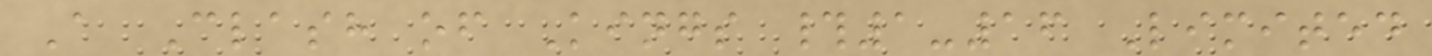A Clash of Kings #1-16 Limited
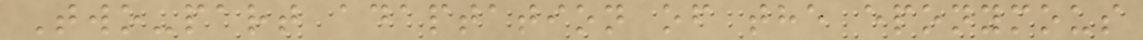Two-part adaptation of the eponymous
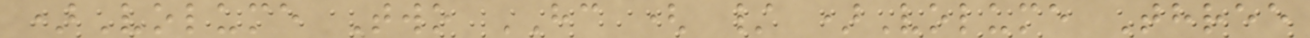)Volume Two HC ( / )Volume Three
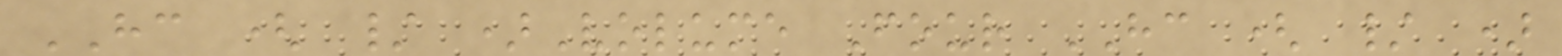HC ( / )Volume Four HC ( / )
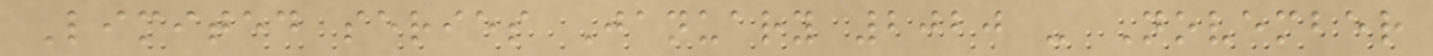Limited series January 2020 - November
